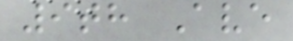9th Ave
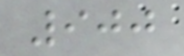900
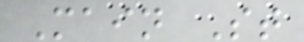Main St
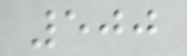500
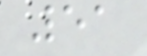51
